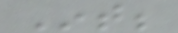Int;
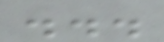...
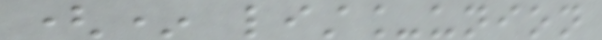(* list_union
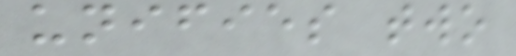unifies two
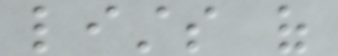lists of
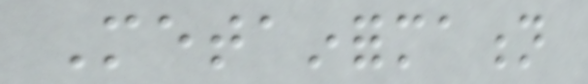Metainformation
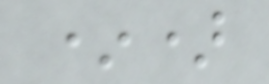*)
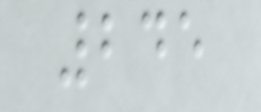245
